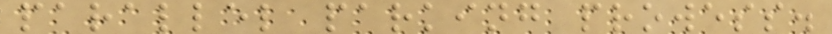parallel parking prowess.
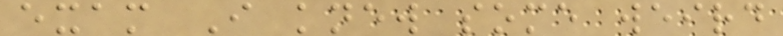exam I knew some weird
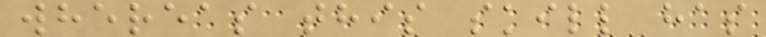whereas this skill has
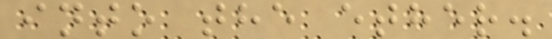into the ether.
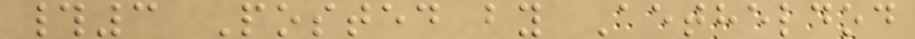#3 Posted by Aetheldod
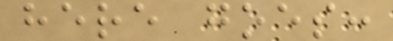here goes:
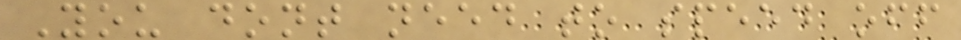You dont need to speed off
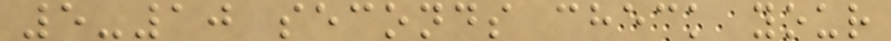5-10 seconds check your
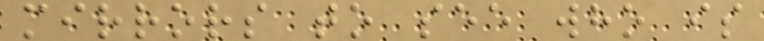mirrors to see who is
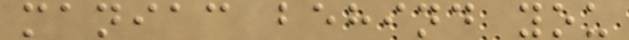maniac behind you
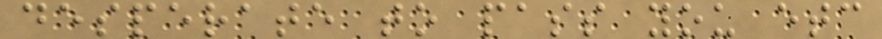desperate to pass you etc
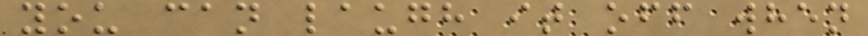you can laugh it off when
